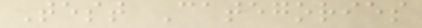Test Categories
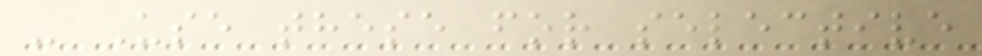- Use these for selective
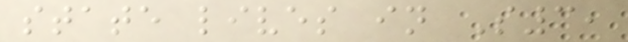state lives in S3,
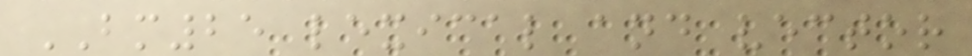BM25 lexical and vector
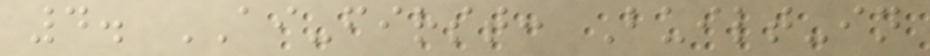4. AI-first: Built-in
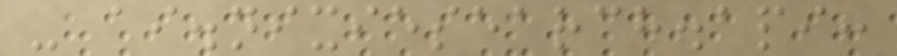- ai.nixiesearch.api:
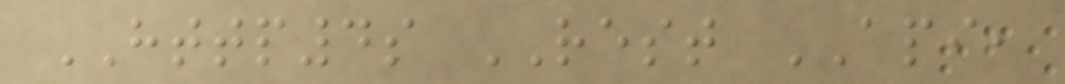HTTP4s REST API,
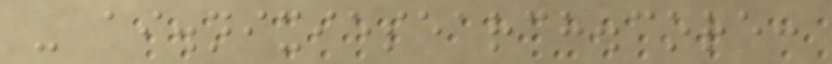- ai.nixiesearch.core:
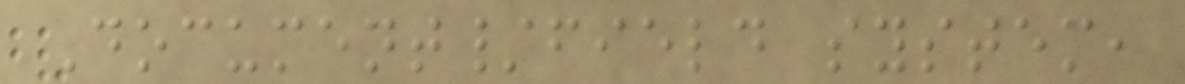Document/field system,
